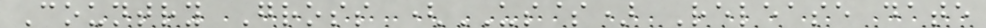Country Gross (US$) Release date
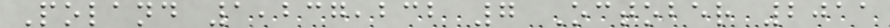Poland 1,237,232 7 October 2011
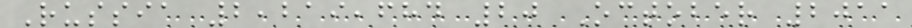Russia 2,219,684 20 October 2011
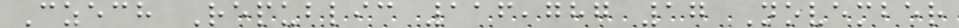Czech Republic 116,787 17 November
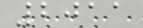2011
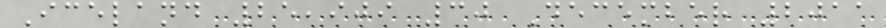Iceland 25,909 30 December 2011
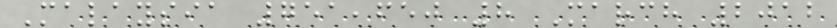Malaysia 751,650 8 March 2012
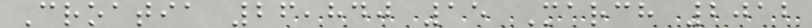Croatia 26,840 15 March 2012
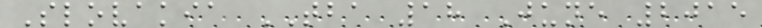Slovakia TBA 18 June 2015
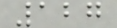127
